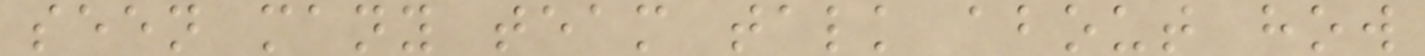seen many team talk about how
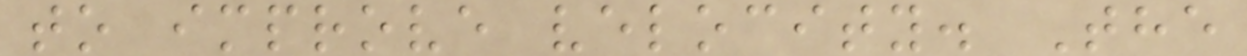to improve velocity. The
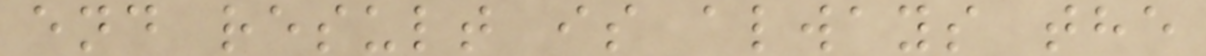end result is always the
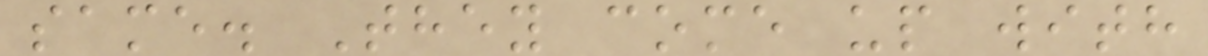same. They come up with
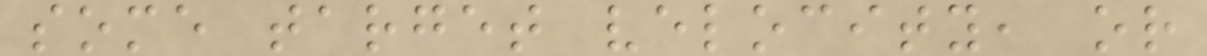some target velocity, or
